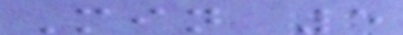Min 5
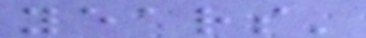years'
